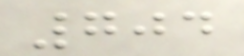704
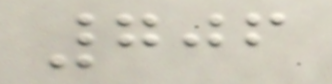706
